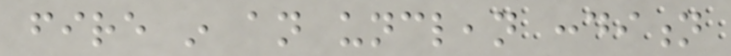fire in an unclean condition
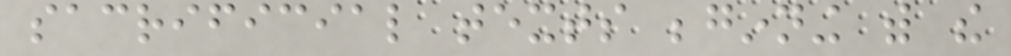sacrificial texts beginning with the
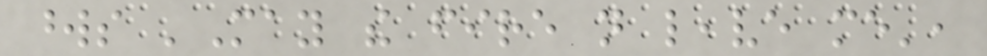words 'May the fire not leave me',
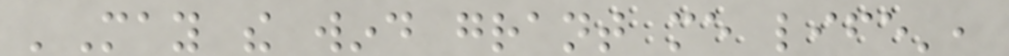'May the wind grant me life',
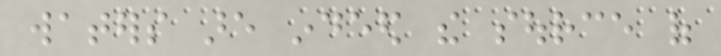waters are indeed the source of
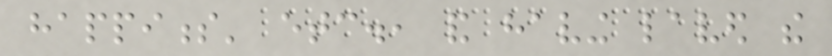happiness' etc., and having laved the
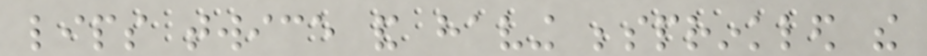lips twice and having besprinkled the
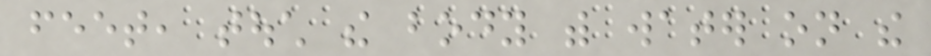feet, touch the body with water on the
